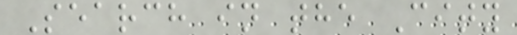Search in the City
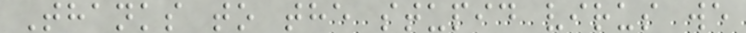Thanks to the stupid virus we
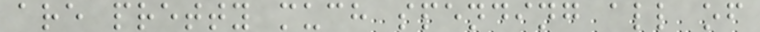are pretty much spending all of
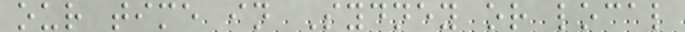our time in Sydney or local
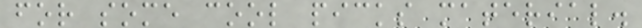for some cool picks material.
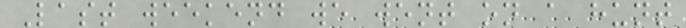Last weekend we went on a hunt
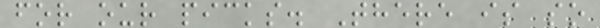for our picks. There is so
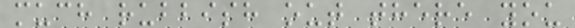much rubbish out there you
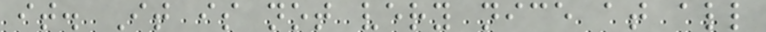it. It is not very nice at all
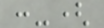:-(
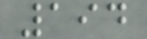194
